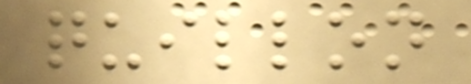quillon
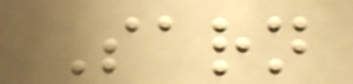Sarn
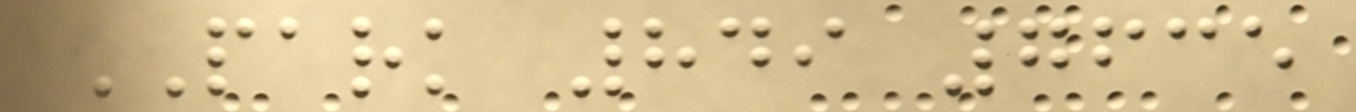PARK 849 7635
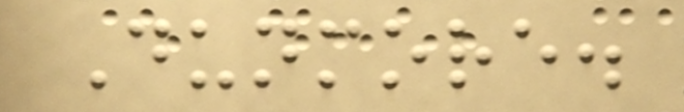Dunmore.
